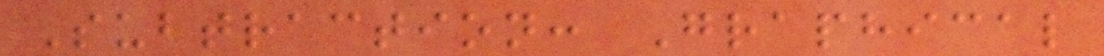Subtraction: Graphical
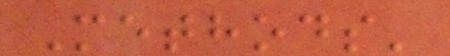Methods'
